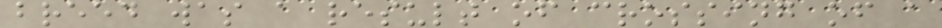breed was a result of crossing of a
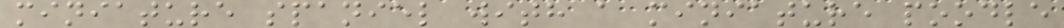miniature spaniel with a miniature poodle
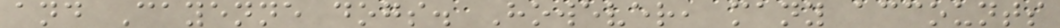and Cayenne dogs. However, many accounts
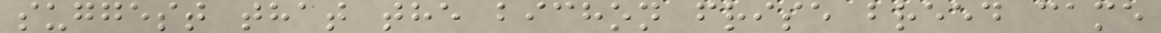suggest that the bichon frise breed came
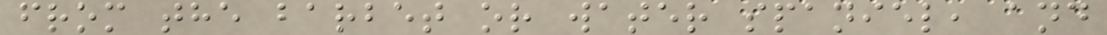from the barbet or water spaniel, and
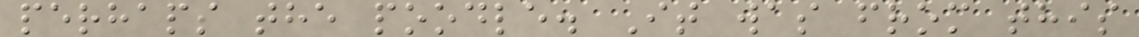perhaps the poodle. It was from this
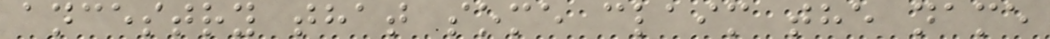ancestry that some claim the name
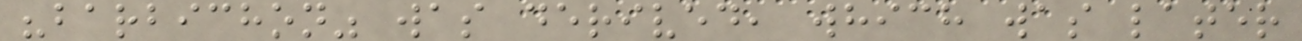"barbichon" was derived, which was later
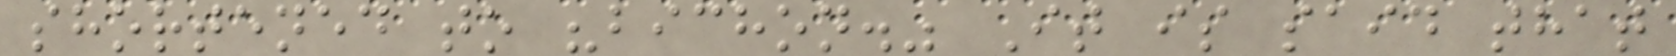shortened to "bichon." It is said that
